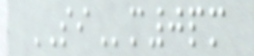SIm0pm
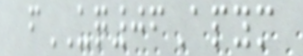fUQ06Apym
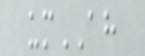umAH
